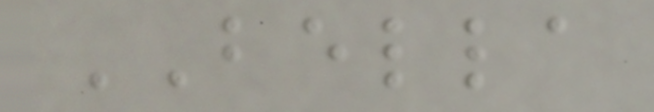BELLA
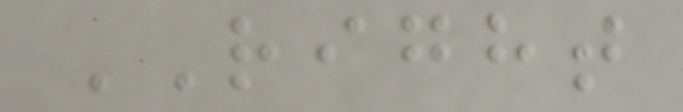RIGHT
